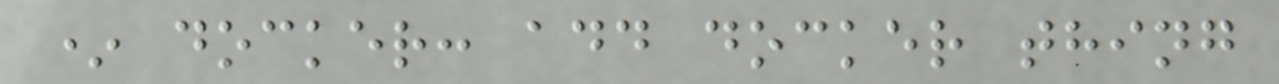* docker: add docker thing
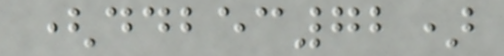(ddbec72)
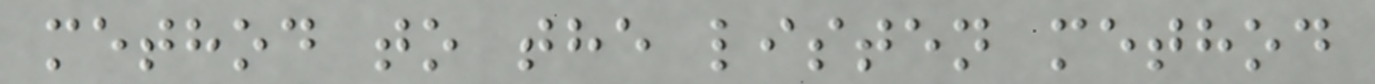method to the listen method
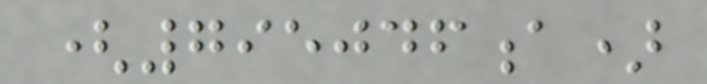(795046a)
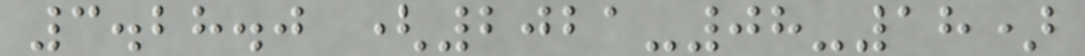3.28.0 (2021-08-18)
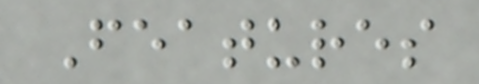Features
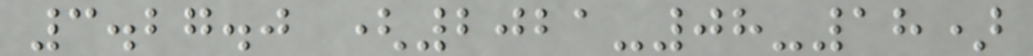3.27.0 (2021-08-18)
